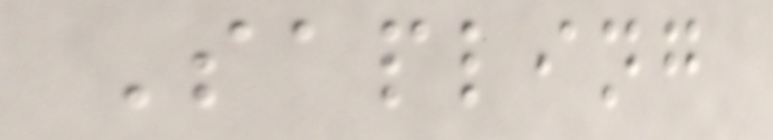Sapling
